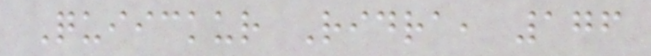Quiickur Ridra, 176
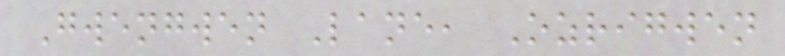Gwengwen Lane, Ozrigwen
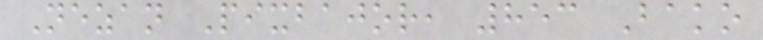Nezan Pixbajor, 853 Bako
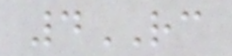4RC
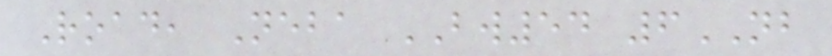Road, Neba BW54 6NB
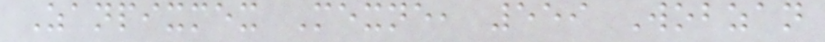Zanpixmex Mexne, 559 Wobzan
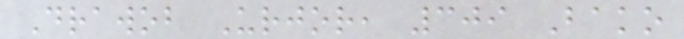Drawob Urjor, 309 Bako
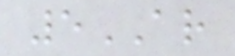5AR
